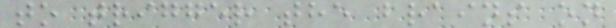to trigger the brains on
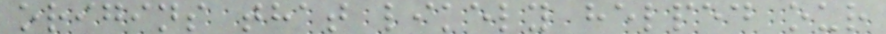origins that likely helped our
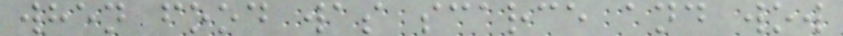when food was scarce and wow
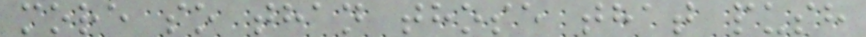more so than those that push
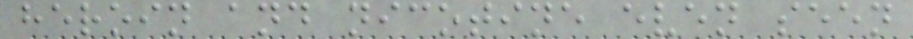heroin and nicotine even seen
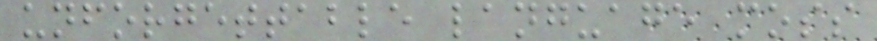unforgettable language moss
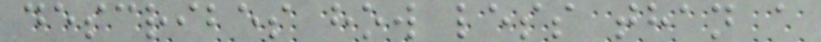describes how less than a
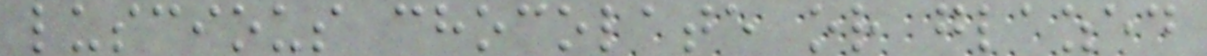luscious chocolate or glazed
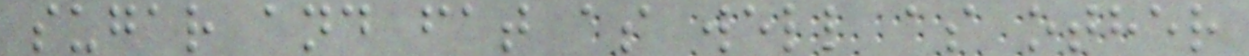sugar and fat as well as other
